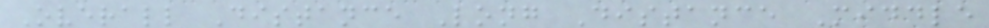Overall Distance Long Distance Middle
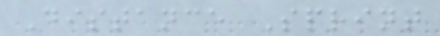Distance Sprint
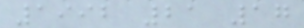1992 21 17
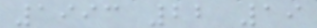1993 22 19
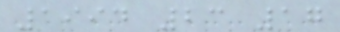1994 23 17
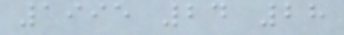1995 24 28
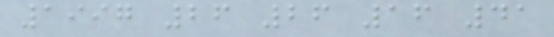1997 26 26 16 41
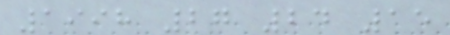1998 27 24 15
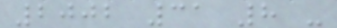2002 31 8 -
